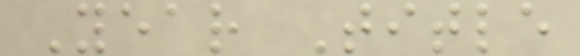Year Title
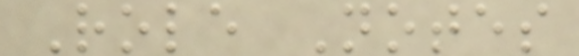Role Notes
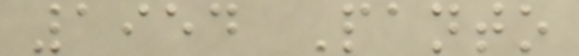1954 Panto
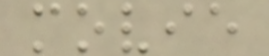movie
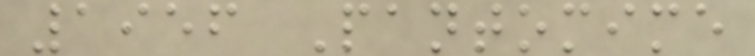1956 Pantomime
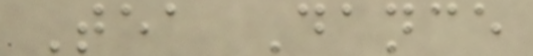Tea Dance
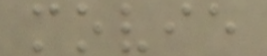movie
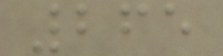265
